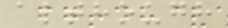although
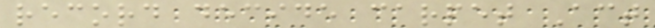record decide carpet Act
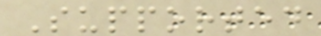Supported
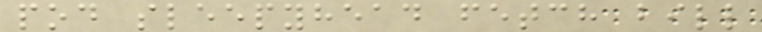pod sleepyhead fetch bill
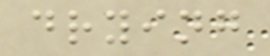drying
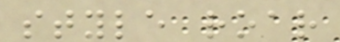style roar
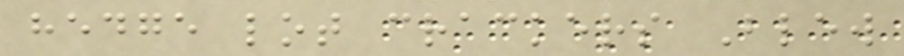hedge lot crackers Blew
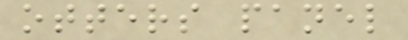otters panel
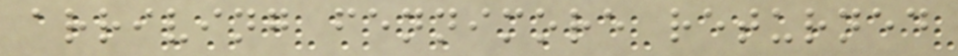arriving fennimore returned
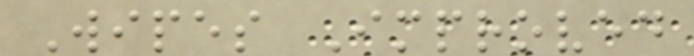Wipes Improved
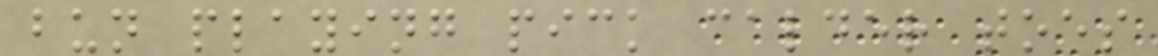bun playing pick calder toes
